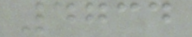4734
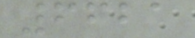6621
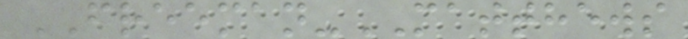FREEMAN-MATTHEWS
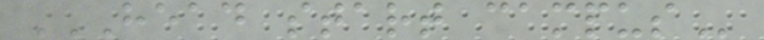HEAD START CAMPUS
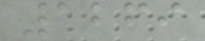1269
